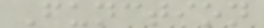Function
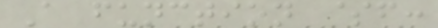A function $f:
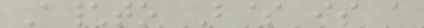A\to B$ is a
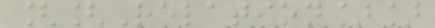[[Relation]]
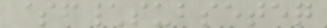$f\subseteq
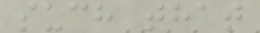such that
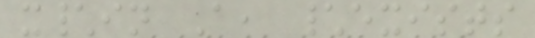x\in A, \exists
